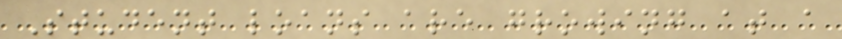Student loans are growing at a
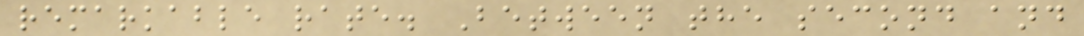remarkable rate. Between the second and
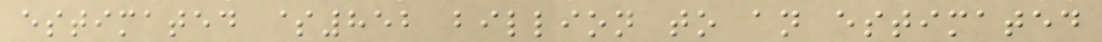estimated $852 billion to an estimated
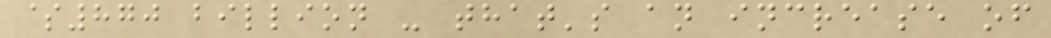$870 billion - that's an increase of
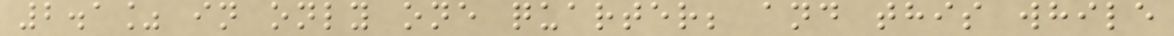2.1% in only one quarter; and this while
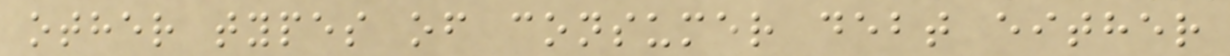other types of consumer debt either
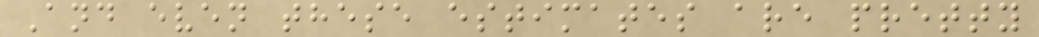And even these estimates are pretty
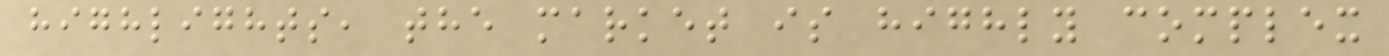highlights, the market is highly complex
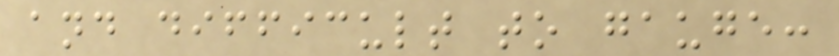and difficult to gauge:
